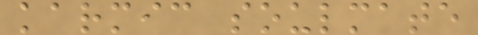karmic soulmate
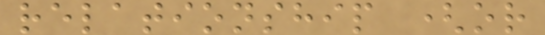relationship (or
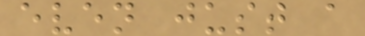even just a
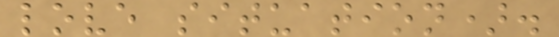love situation).
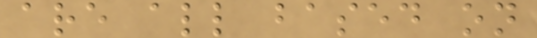are all based on
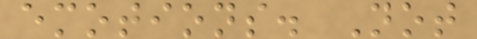emotions. Not
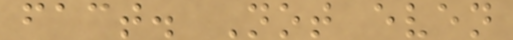fact. Not even
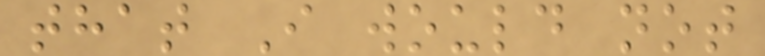that I would not
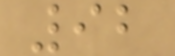92
